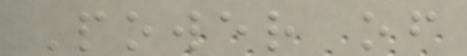Power of
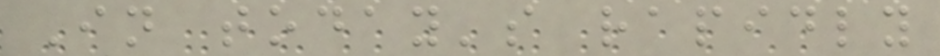In today's rapidly
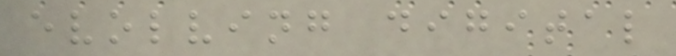evolving digital
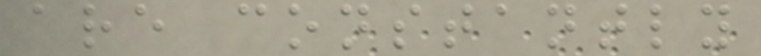are constantly
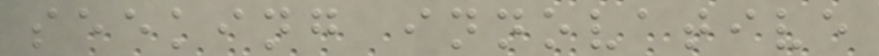seeking innovative
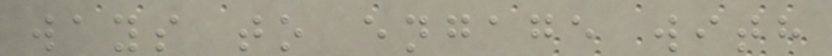ways to engage with
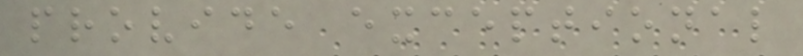provide exceptional
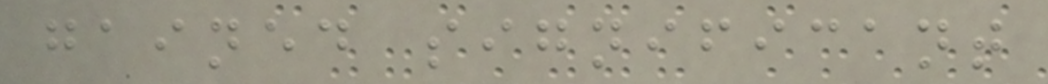gained significant
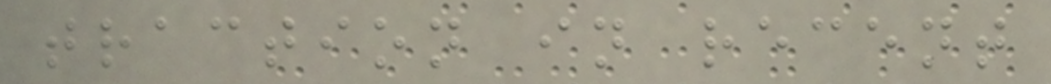traction in recent
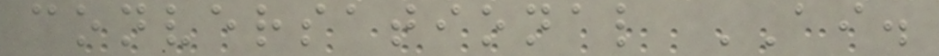conversational AI.
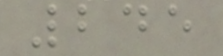245
